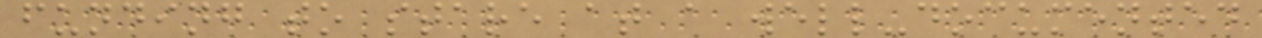funding to stare at a well-documented
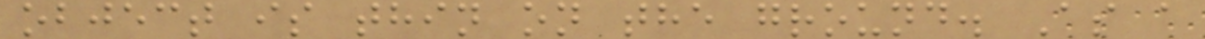object is thin on the ground. As a
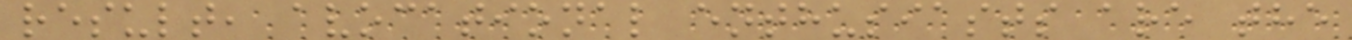result, avocational enthusiasts are the
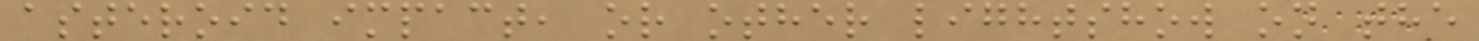asteroid impact, or other lightshow on the
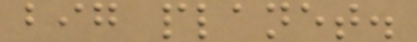big planet.
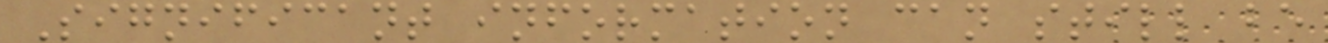Significant information can still be
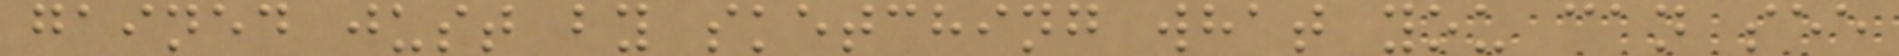gained just by sketching what you can see
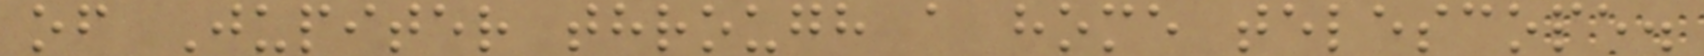of Jupiter through a home telescope.
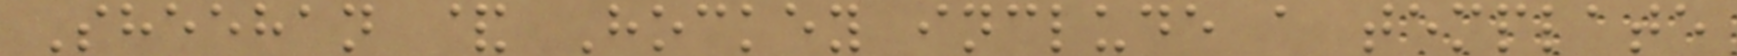Sheehan & Hockey include a template
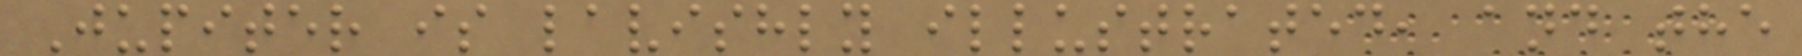Jupiter is lavishly illustrated, and the
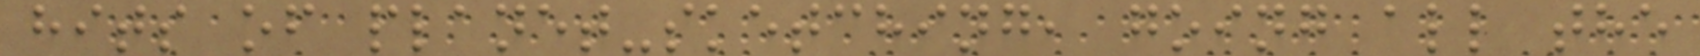hits of planet-sketching, going all the
